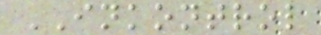INKONTROL
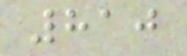810
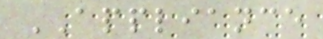APPLIANCE
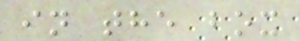in the box
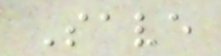Save
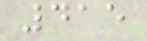415
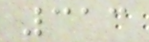313
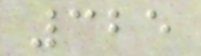325
